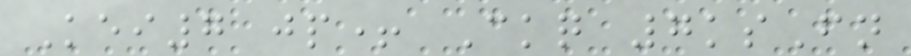Kei7 jp+ Ckq 7ksFn
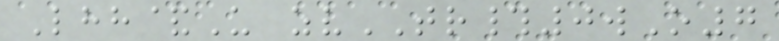Lhh&U zvTR#0wO7
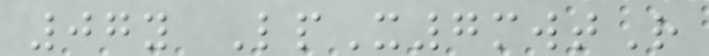07y LpX7mwtR
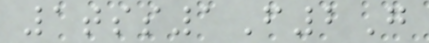1tss1F2G
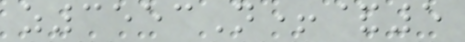z3553N+&5
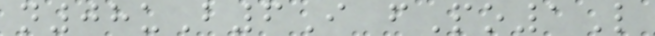n08uB6I fPo1L
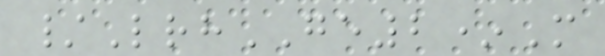/LrhGE2*M
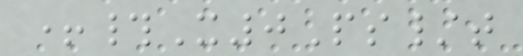+#X0Ps/t
